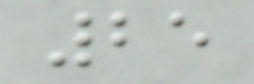25
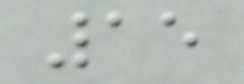15
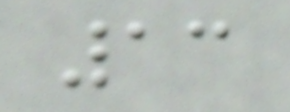13
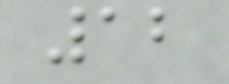12
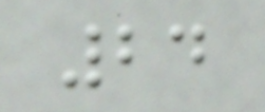24
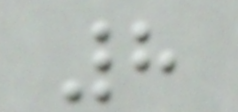8
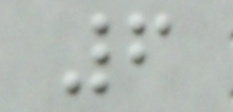6
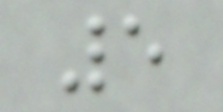5
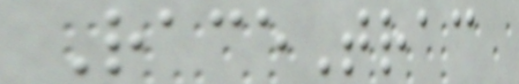RaceTrac
